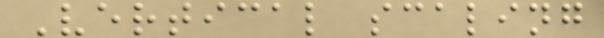Vertical scaling
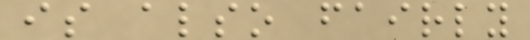is also fairly
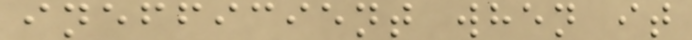inefficient when it
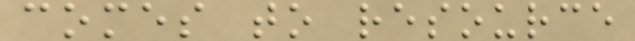comes to resource
